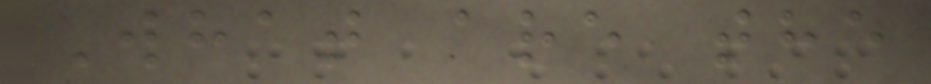What are the
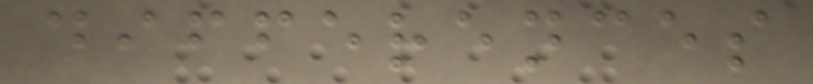differences
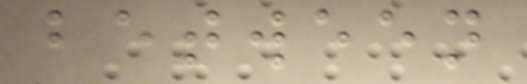between
